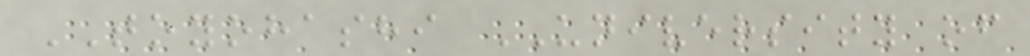TOYOHASHI UNIVERSITY of
